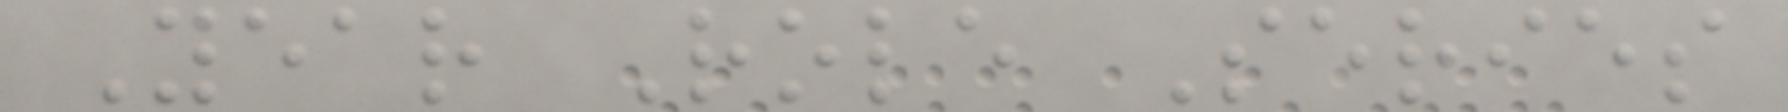Year Role Series
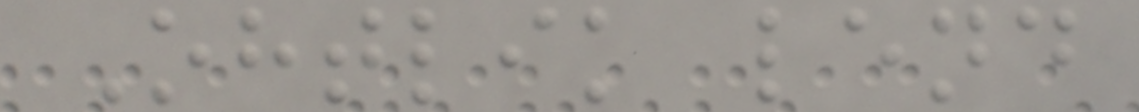Ohtlik lend
